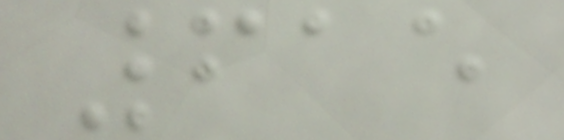615
